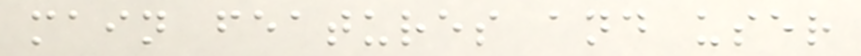main features and user
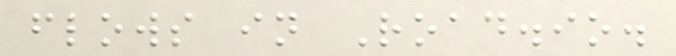flows in Road.io.
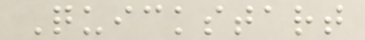Quickstart
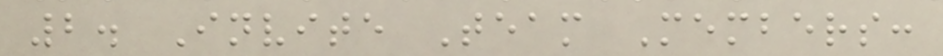2. Invite Team Members:
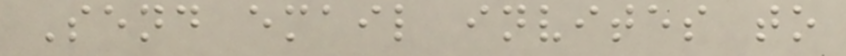Send email invites to
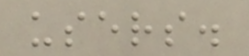users.
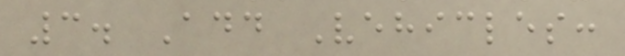3. Add Vehicles:
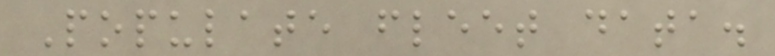Populate fleet data.
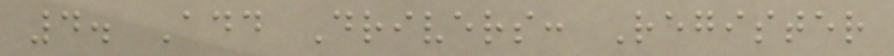4. Add Drivers: Register
